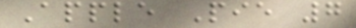Apple Pie 7
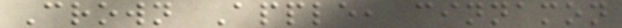Crown Apple, cinnamon
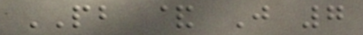PB & J 7
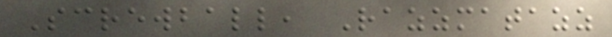Screwball, Razzmatazz
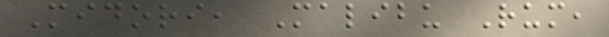Midori, Malibu Rum,
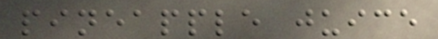pineapple juice
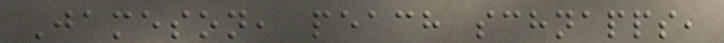Jameson, peach schnapps,
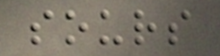sours
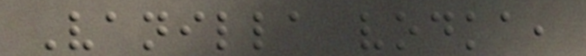Vanilla vodka,
